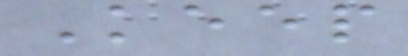Keep
